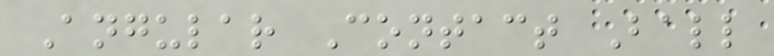Angular Contact Ball
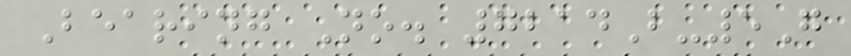Bearing No. 7214B-5G
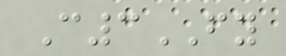C3FY
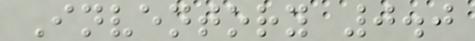Inventory 0.0
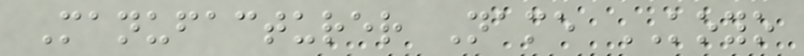Manufacturer Name KOYO
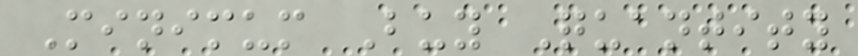Minimum Buy Quantity
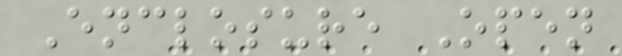Enclosure Open
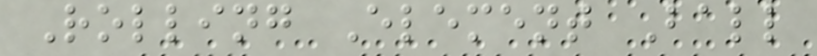Rolling Element Ball
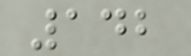142
